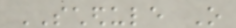SCHEDULE O
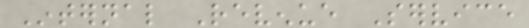Internal Revenue Service
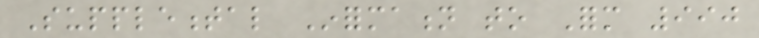Supplemental Information to Form 990
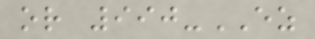or 990-EZ
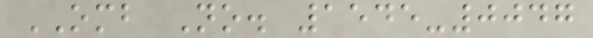OMB No. 1545-0047
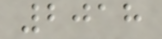2018
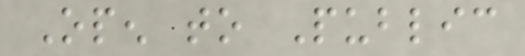Open to Public
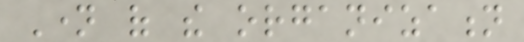Name of the organization
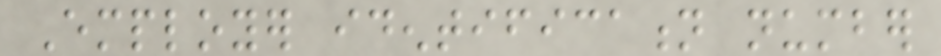Employer identification number
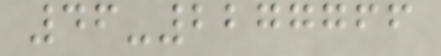46-2277766
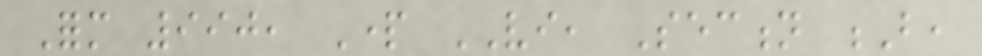Form 990, Part VI, Section B,
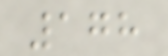178
